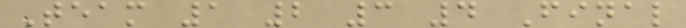Team 1 2 3 4 Final
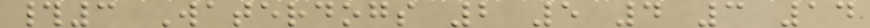#3 Waterdogs 2 5 4 3 14
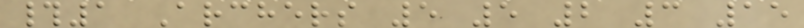#1 Archers 5 5 2 3 15
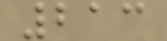213
